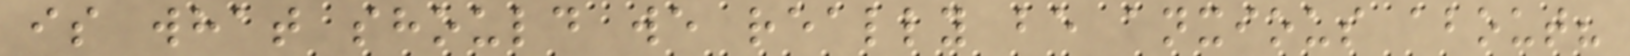is what should we really be anxious about?
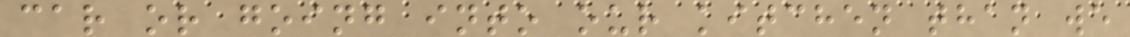car or going into our kitchen than we
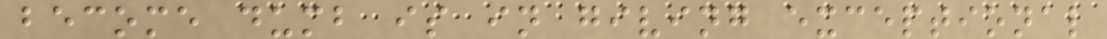become dumb is in giving exceptional
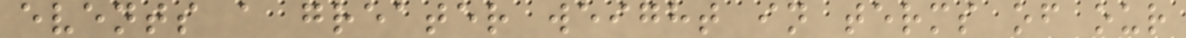events a greater weight in terms of our
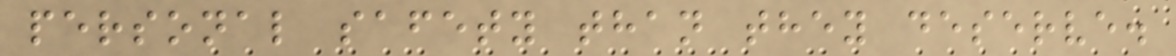personal safety than they deserve.
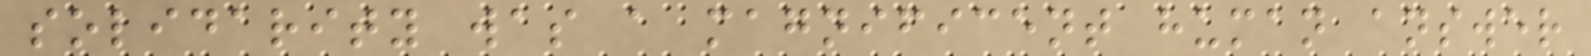solidarity was a magnificent human answer
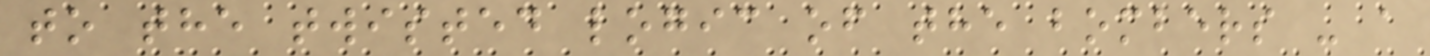to the twisted logic of the bombers - a
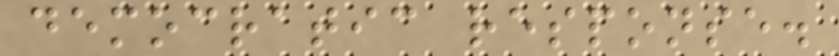democratic response.
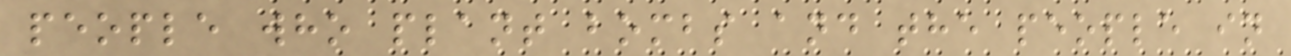people who plant bombs and the people in
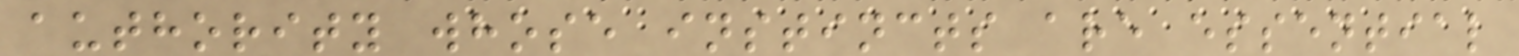authority whose instincts are essential
